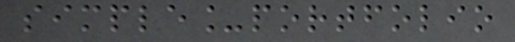simple_portfolio
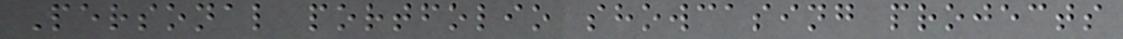Personal portfolio showcasing projects
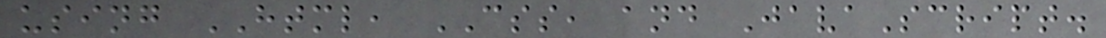using HTML, CSS, and JavaScript.
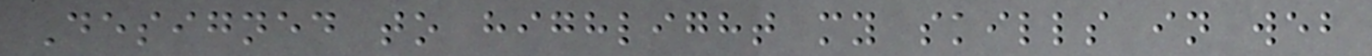Designed to highlight my skills in web
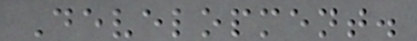Development.
